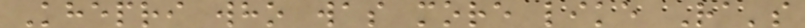Khepri who was more like Ra's
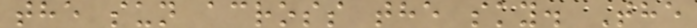the sun across the sky. The
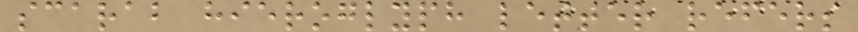scarab hieroglyph letter refers
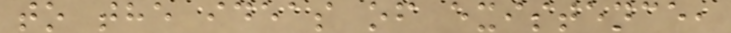to the ideas of existence,
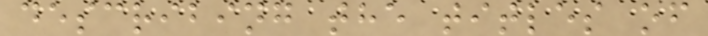describing the titles of
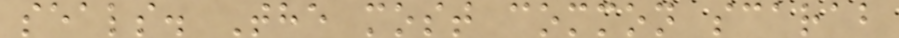seals. The most common scarab
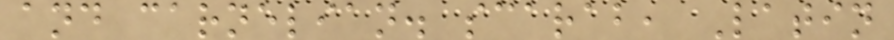and carnelian. scarab, Latin
